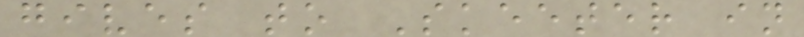gives to Skeeter in
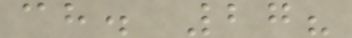ch. 27?
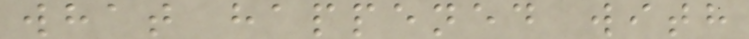what happened with
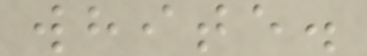white.
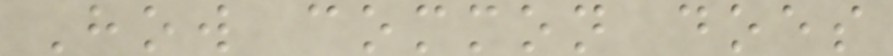How common does
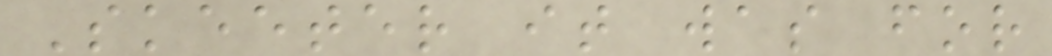Skeeter it was for
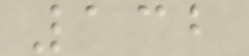132
